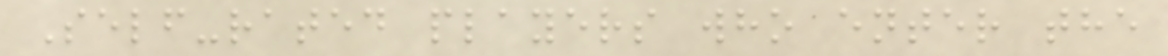Self-rated players who enter the
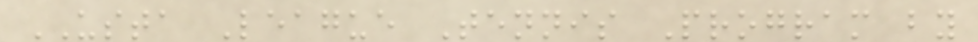USTA League Tennis Program by
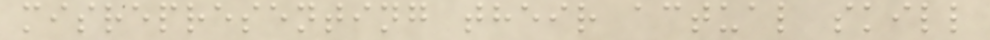misrepresenting their actual skill
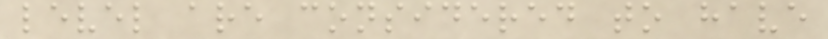level are considered to have
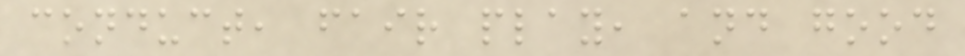conduct, fair play, and good
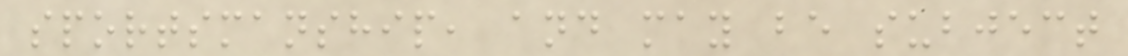sportsmanship, and may be subject
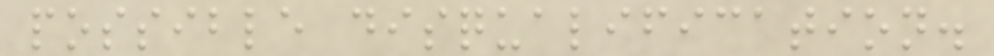possible disqualification.
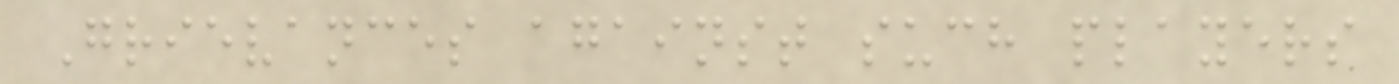Grievances against such players
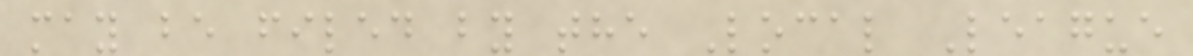may be filed by the Local League
